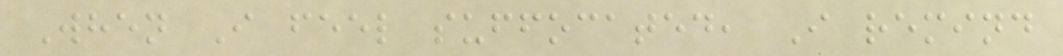When I feel suffocated, I remind
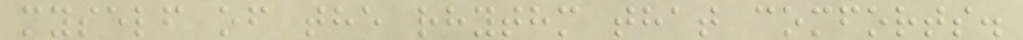myself of the rhythm that comforts.
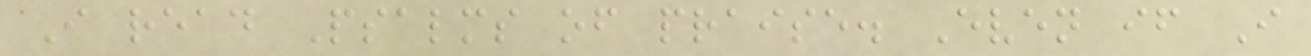I read Psalms of praise. Even if I
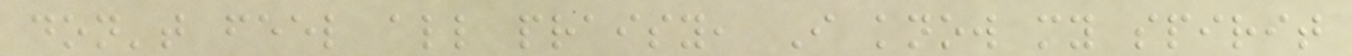don't feel all praisy, I know my spirit
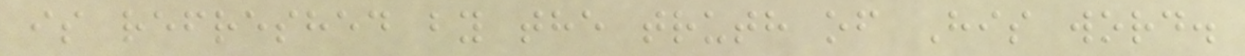is refreshed by the truth of His word.
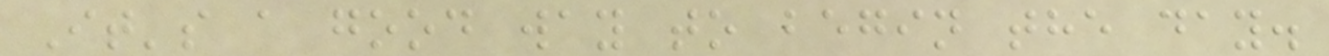It's a good way to begin the day.
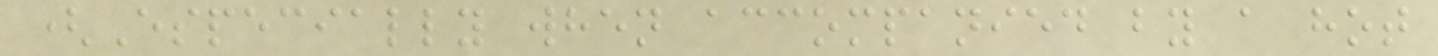(Especially when accompanied by a hot
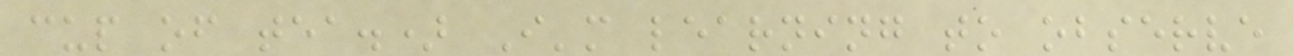cup of tea.) I'm learning to observe
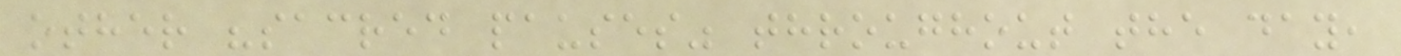other "sacred pauses" throughout the day,
